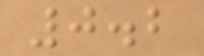0.2
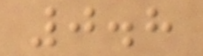0.8
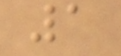1
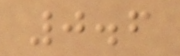0.6
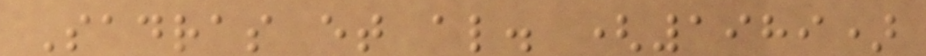Sadras et al. (1989)
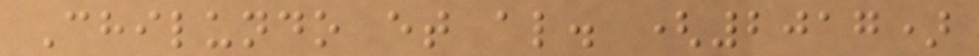Chilundo et al. (2017)
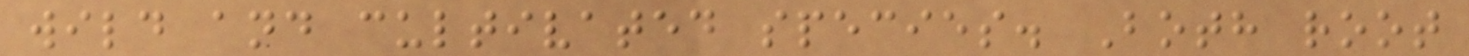wild and cultivated species. Both root
